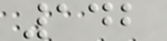142
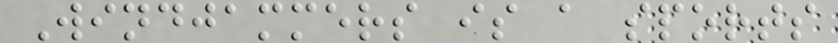Windjammers is a sports
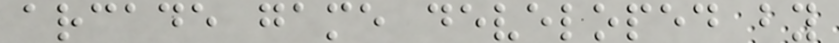arcade game developed by
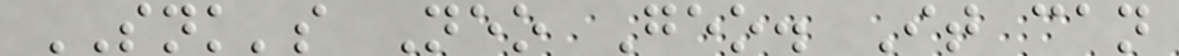SNK's Neo Geo. It can
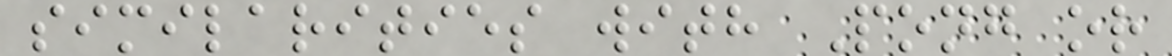similarities with Pong or
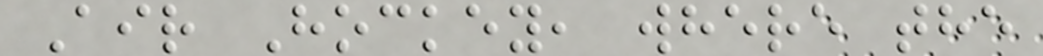Air Hockey, where the
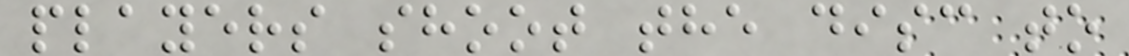players shoot the disc to
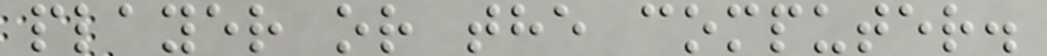player or the computer.
